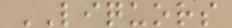LIQUORS
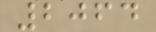2064
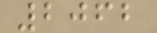2062
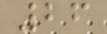26
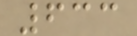633
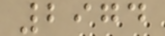2974
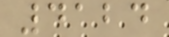4124
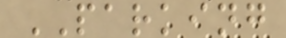PARKING
